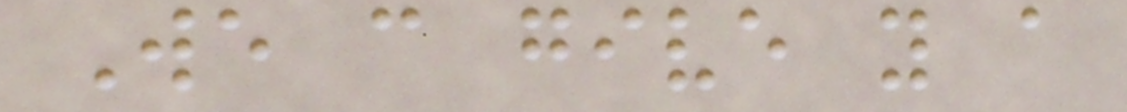We can give you a
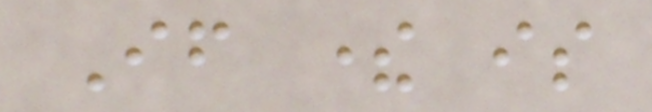If there is
